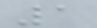1
